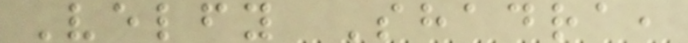Velfy Shadra,
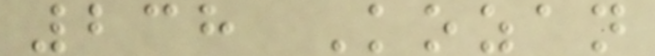238 Kozan
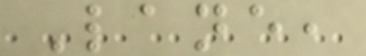Lane,
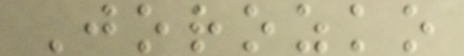Jorozko
